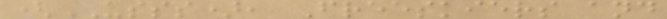(USSS), Freeskiers and
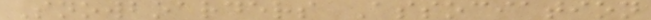Snowboarders Association
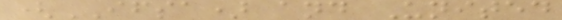(IFSA) and United
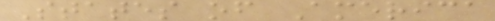States of America
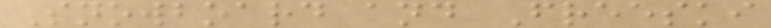Snowboard and Freeski
